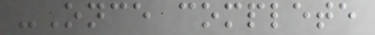-Once complete
